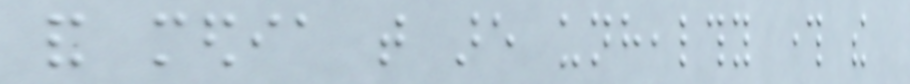and media that are unhealthy through the
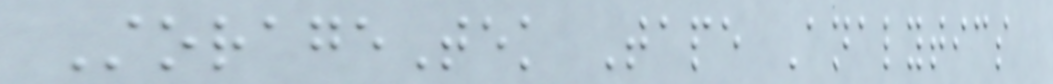StorageTek Tape Analytics
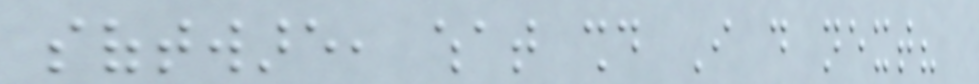software, what should I do next?
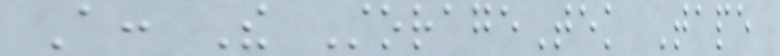A: The StorageTek Tape
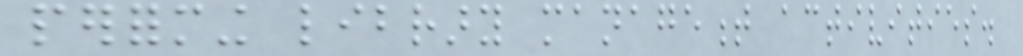performing library management activities.
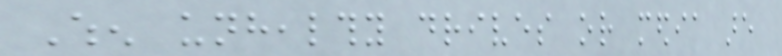When unhealthy drives or media are
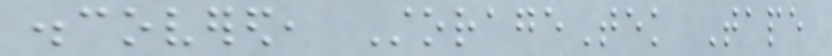discovered, StorageTek Tape
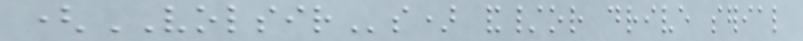(VOLSIRs) and/or drive serial
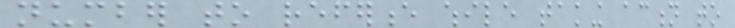number to reference while taking action to
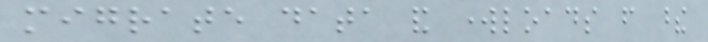migrate data and workloads from these
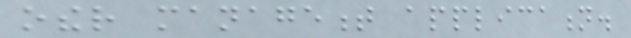other management application.
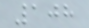108
